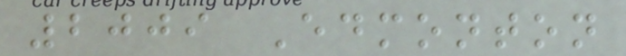2009 Edmonton
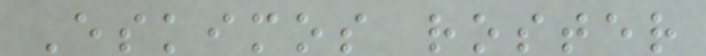Eskimos roster
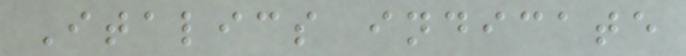Italics indicate
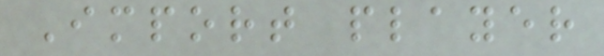Import player
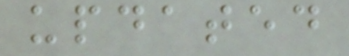updated
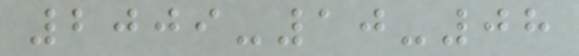2009-10-08
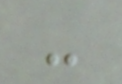-
